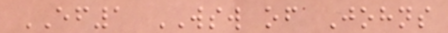EF1 WSW of Johns
